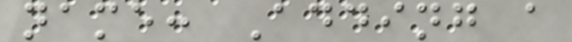name: Adding a
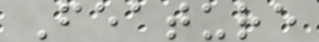Feature
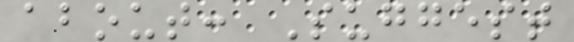about: Suggest
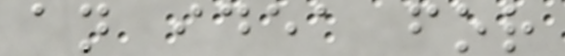an idea for
